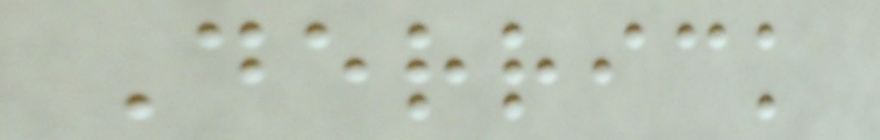Derrick
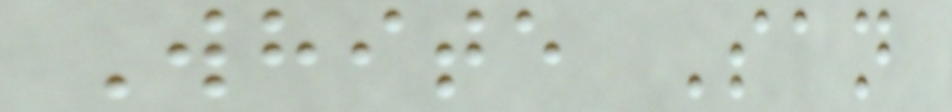White San
